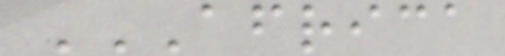AFRICA
